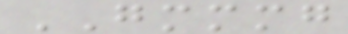GMMMG
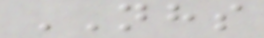NHS
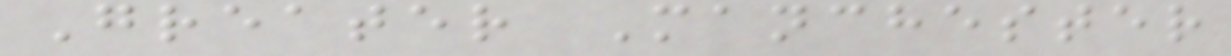Greater Manchester
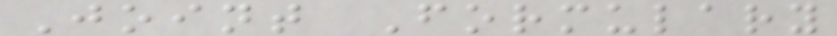Joint Formulary
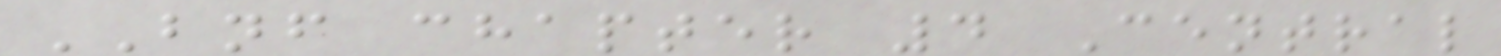BNF chapter 4 Central
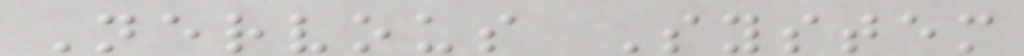Nervous System
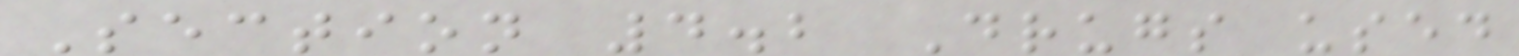Section 4.2 Drugs used
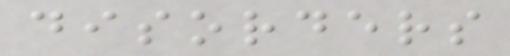disorders
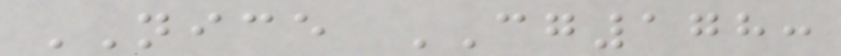NICE CG178:
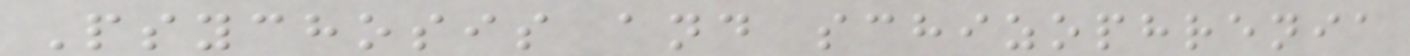Psychosis and schizophrenia
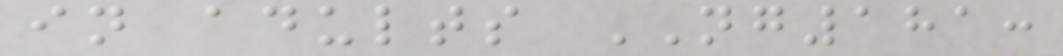in adults NG181:
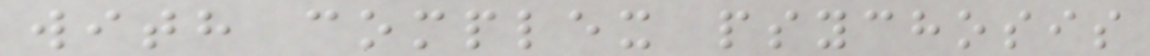with complex psychosis
